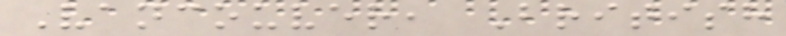Vancouver, British
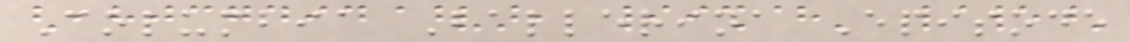Columbia Ballerina Episode
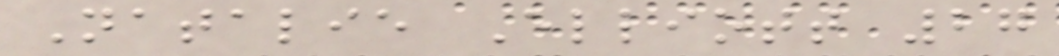Natalie Elliott 27
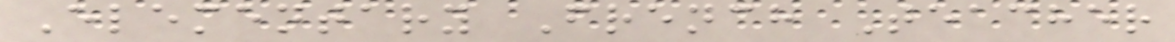Elementary French Teacher
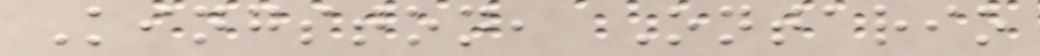Kingston, Ontario
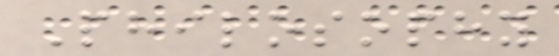Philosophy
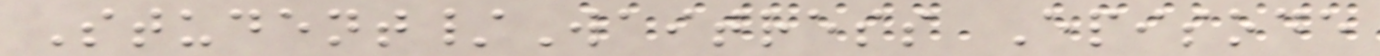Student/Waitress Episode
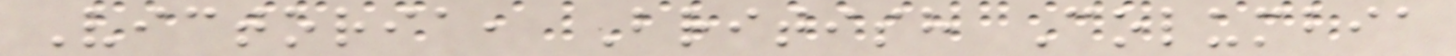Victoria, British Columbia
